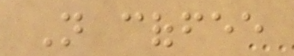Not coffee
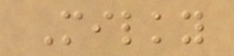Milky
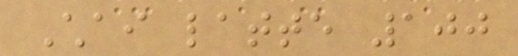Chai latte 100
